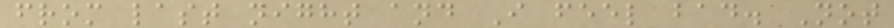from last night and I feel bad. Not
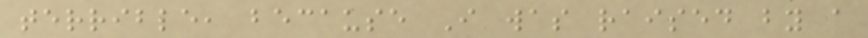terrible, because I was raised by a
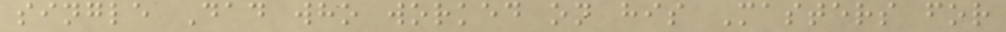single Dad who worked on his Masters for
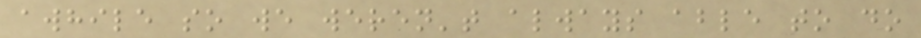awhile so we weren't always able to do
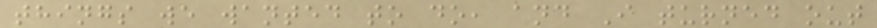things we wanted to do, and I turned out
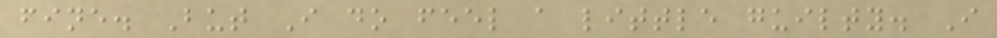fine. But I do feel a little guilty. I
